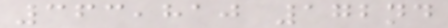363,810 172nd
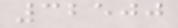32500
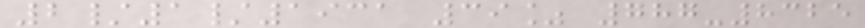2/1/1931 39% 787-8325
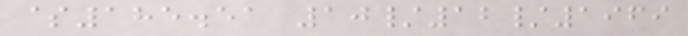$185.51 10/12/1969
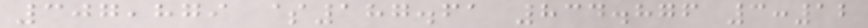307,879 $187.61 834.876 3:12
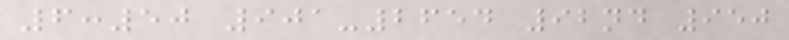6:50 901-2654 92nd 950
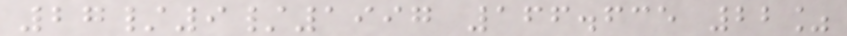27/9/1997 166.635 22%
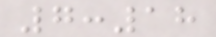7:18
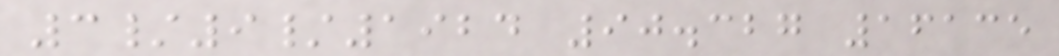3/9/1924 90.327 16135
